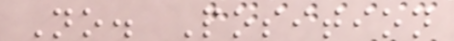No. Position
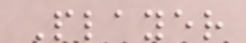Player
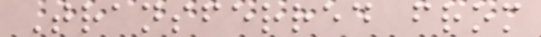Transferred from
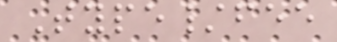Type/fee
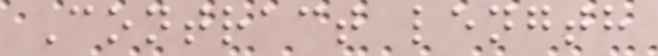Contract length
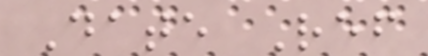Date Ref
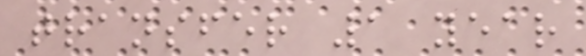transfer 1 year
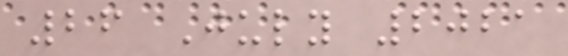26 July 2021
